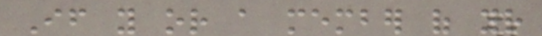If you or a member of your
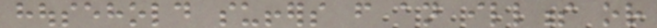household suffers from an illness or
